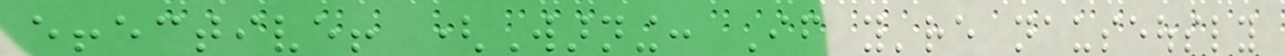effective! (Warning: If you're nauseously
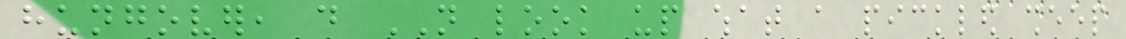hungover, do NOT look up what a pickled sheep
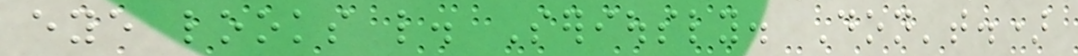eye looks like. Seriously. Don't.)
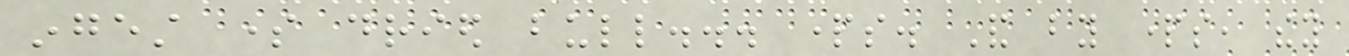ingest some dried bull... parts. And by parts, they
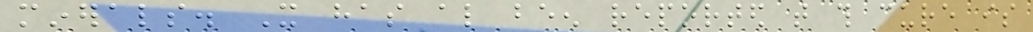minerals. It has also been reported that this cure is
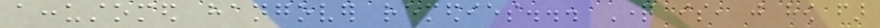accustomed hangover remedies... Question is, just how far
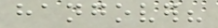hangover?
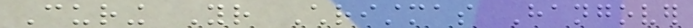Curing Your Christmas Hangover
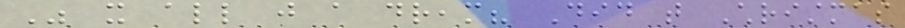Was it all just a dream? Did that Christmas
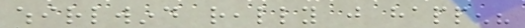whirlwind really just happen?
